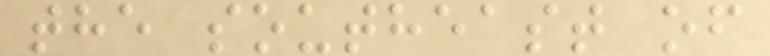the southeast of
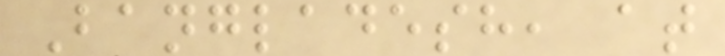Bangladesh, at
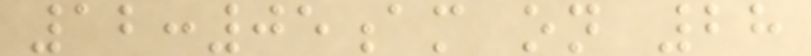12:05am on 28
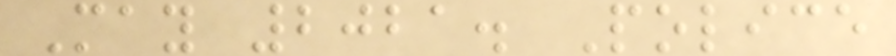May 2021. Police
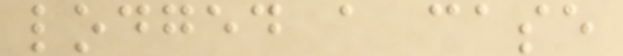lodged a case
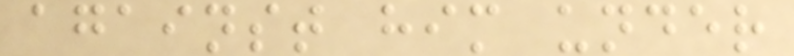against him under
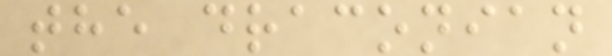the draconian
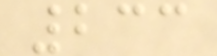233
